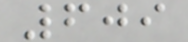609
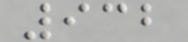932
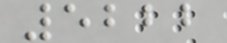5222
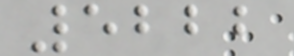5222
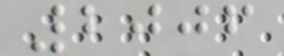2006
